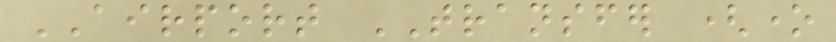AIRPORT TRANSFER (one
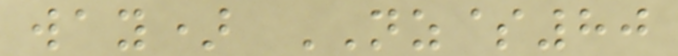way) NZ$80
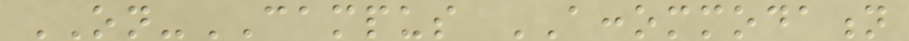ON-CAMPUS ACCOMMODATION
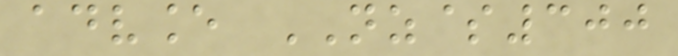advance NZ$300
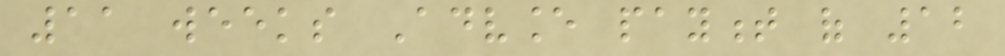11 weeks Advance payment of 12
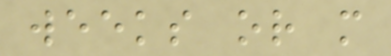weeks or more
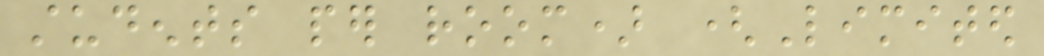students per room) (Limited
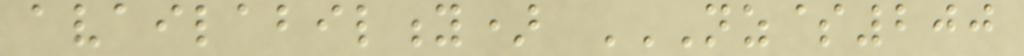availability) NZ$200
